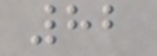82
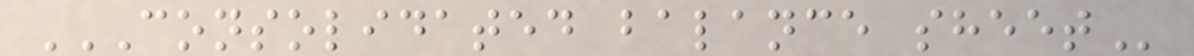CONSOLIDATED BALANCE SHEET
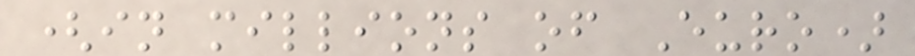(in millions of Euro)
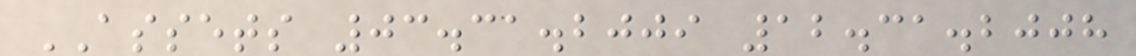ASSETS 03.31.2009 12.31.2008
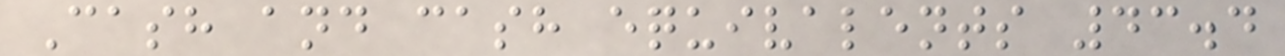Cash and cash equivalents 43.4
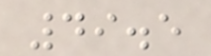49.5
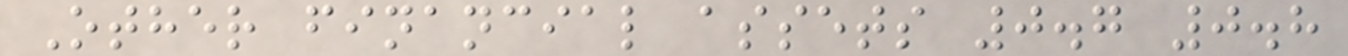Other financial assets 0.7 0.8
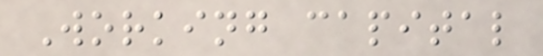Working capital
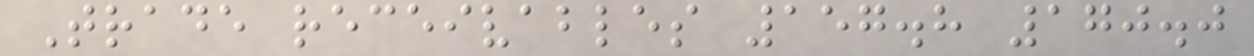Trade receivables 157.8 170.0
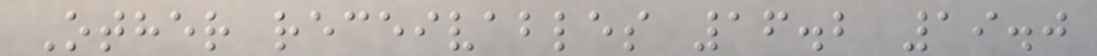Other receivables 16.2 19.0
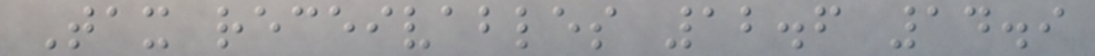Tax receivables 12.6 14.9
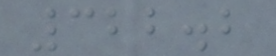322.2
